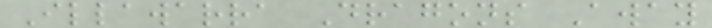Illawarra Dragons Away
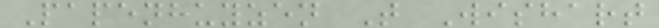Papenhuyzen T Wishart
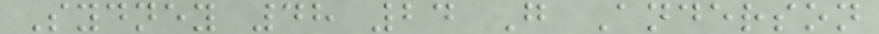Sydney 48 24 G Anderson
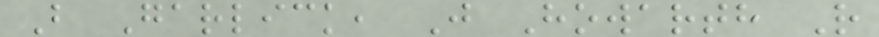B Garlick, J Howarth R
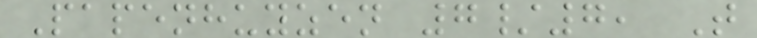Papenhuyzen 7/7, T
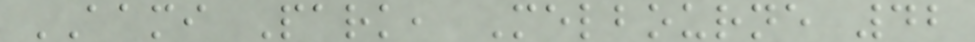AAMI Park, Melbourne 42
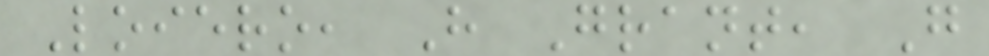Loiero, H Grant, G
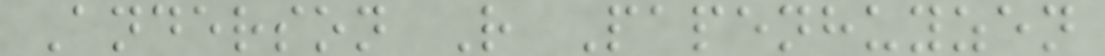Anderson R Papenhuyzen
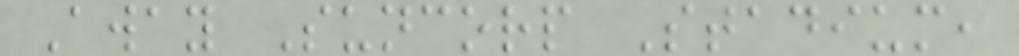Away Suncorp Stadium,
